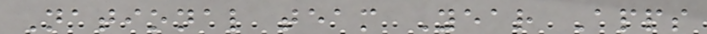National team Year Apps
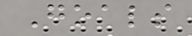Goals
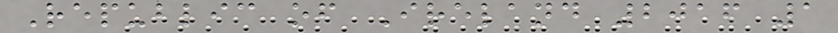Republic of Ireland 2016 1
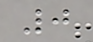0
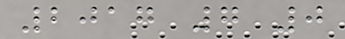2017 7 0
